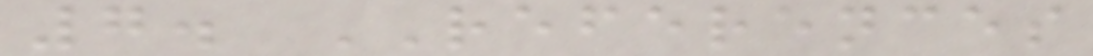7. REFERENCES
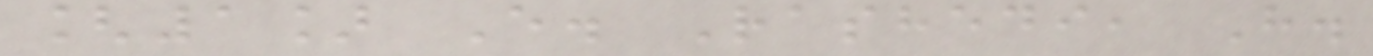[1] E. Rashedi, H.
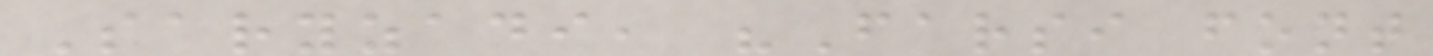Saryzadi, "Farsi font
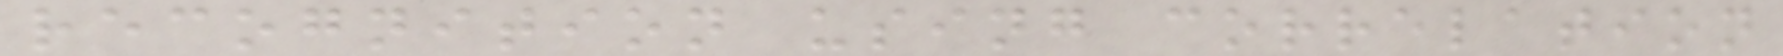recognition using correlation
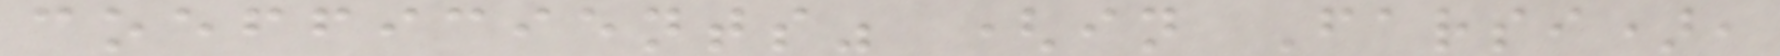coefficients" (in Farsi),
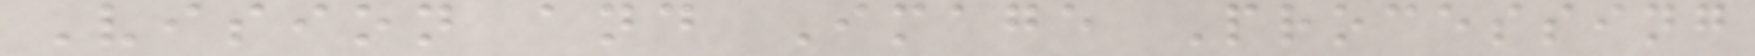Vision and Image Processing
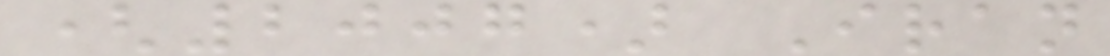(2007) Iran
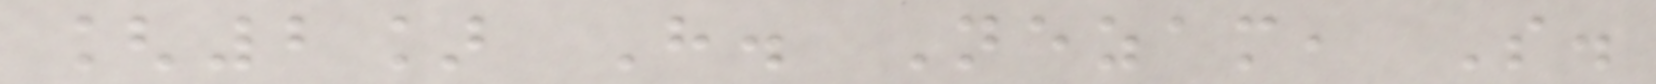[2] H. Nezam, S.
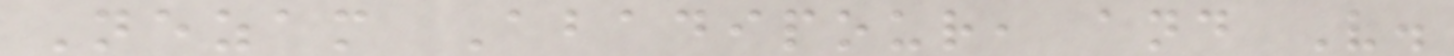Nezam Abadipour, and V.
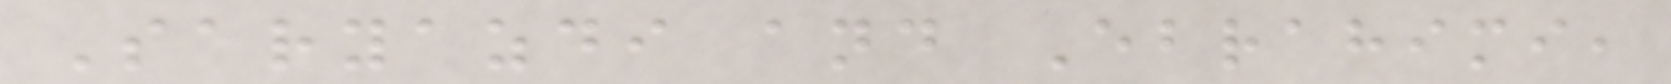Saryazdi and Ebrahimi,
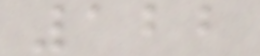122
